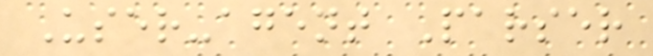User-agent Parser
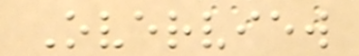Overview
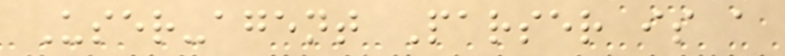User-agent Parser is a
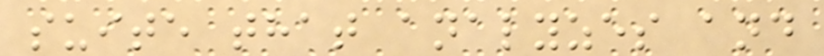suite that analyzes and
